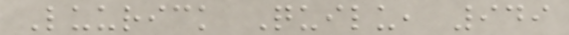Luurick Quilu, 949
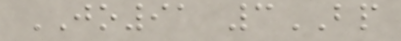JO91 3BP
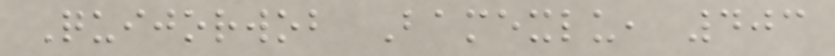Quijorwob Bamexlu, 403
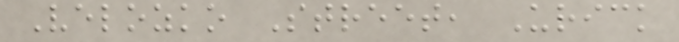Velozko Street, Urick
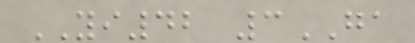YI42 3GA
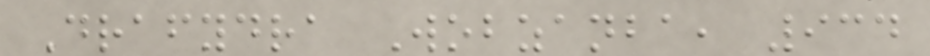Drafydra Wobzanba, 934
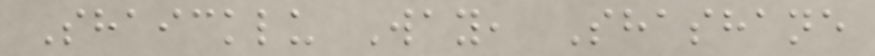Shaicklu Way, Shashane
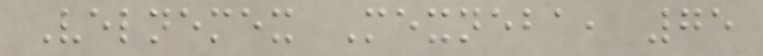Velnemex Mexneba, 75
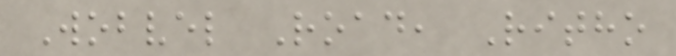Wobvel Road, Ritho
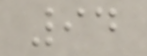94
